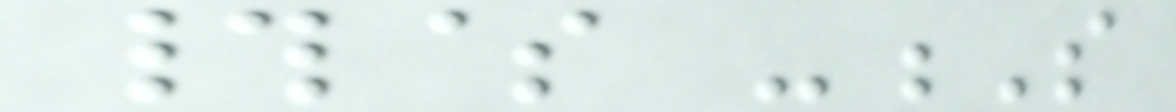#$ -S
